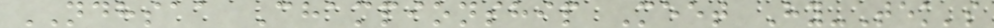NDHSAA Championship Meet Hy-Tek's
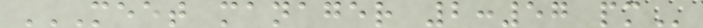MEET MANAGER 2:57 PM
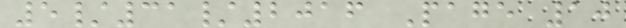5/31/2016 Page 10
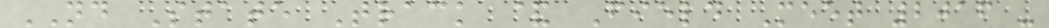ND State Track & Field Meet 2016 -
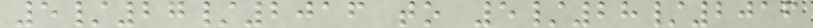5/27/2016 to 5/28/2016
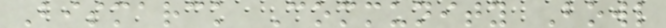Bismarck Community Bowl
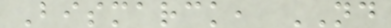Bismarck, ND
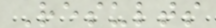Results
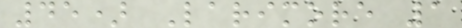45) Larimore 1
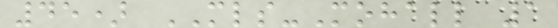45) MLS-Mohall 1
